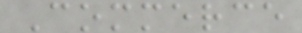Commerce
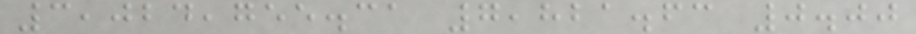3,024,755.31 7,821.63 0.00
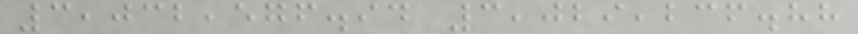3,032,576.94 3,029,236.88
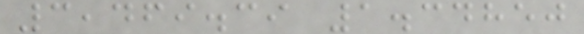3,469.39 1.34850
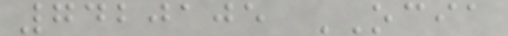7420105 OCIA
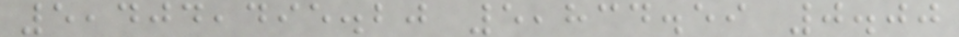5,404,495.20 5,834.59 0.00
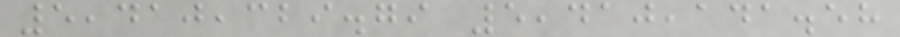5,410,329.79 5,410,141.58
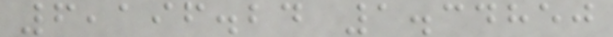6,196.24 1.34850
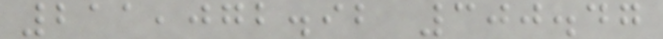211,072.92 300.47
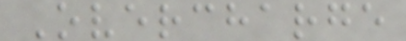Overcharge
